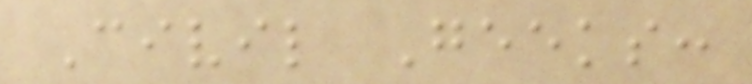Civil Geeks:
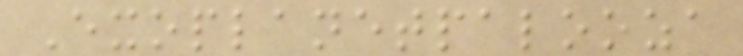Exoplanetpalooza
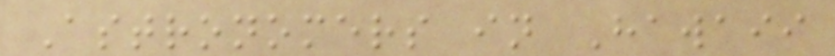Astronomers in Hawaii
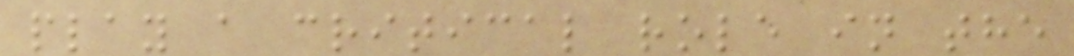play a critical role in the
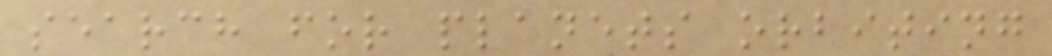search for planets orbiting
